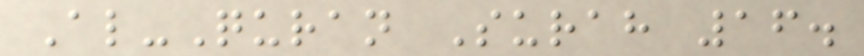Al-Quran Surah 16.
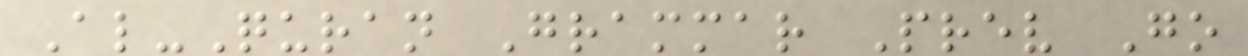Al-Quran Grammar Prev Go
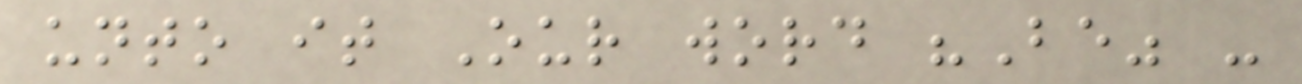unto it Our word "Be" -
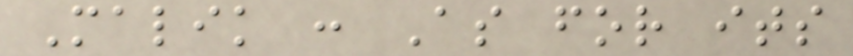Malik : As for its
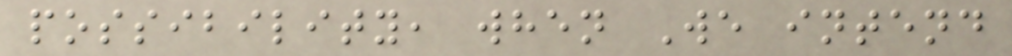possibility, when We intend
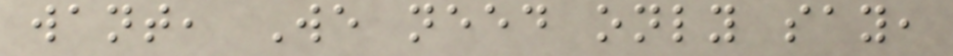want, We need only say,
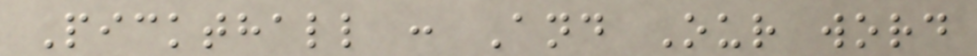Pickthall : And Our word
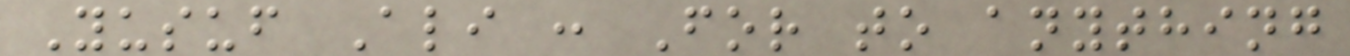Yusuf Ali : For to anything
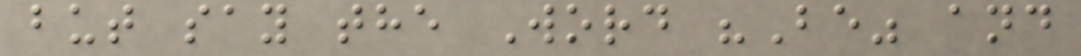but say the Word "Be" and
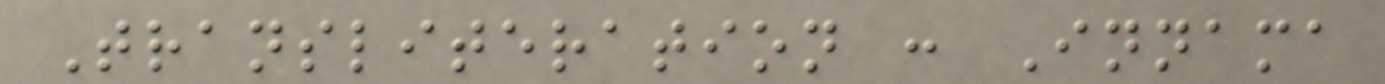Transliteration : Innama
